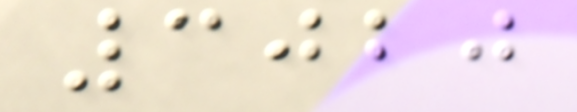3020
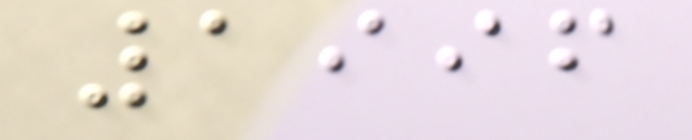1996
